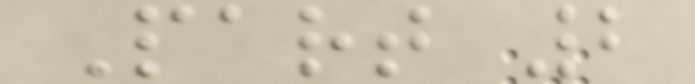Part 2
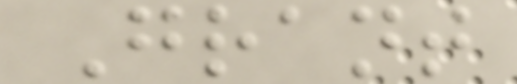Grant
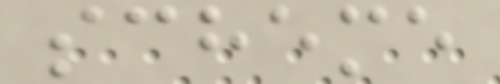scheme
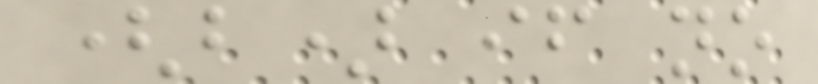(b) if no
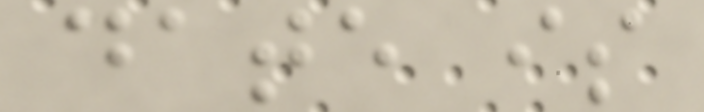date is
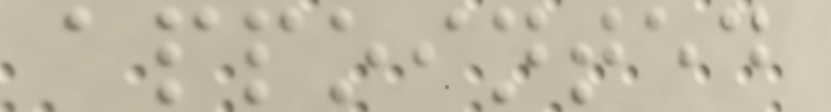appointed
